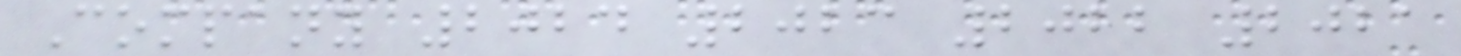Company 2024 2023 2022 2021
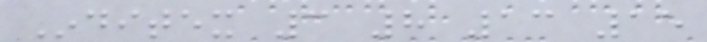Inditex 3 8 13 15
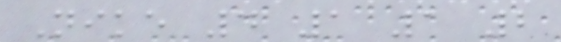Nike 4 1 1 2
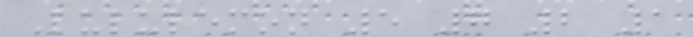Lululemon 5 7 2 1
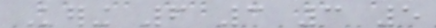Kering 6 3 3 5
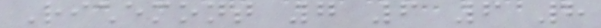Richemont 7 6 6 8
